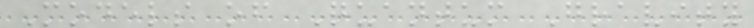Models of Quantum Gravity
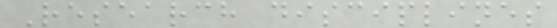Research disciplines
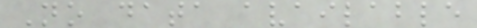No data available
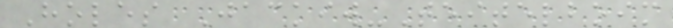Holes Jackiw-Teitelboim
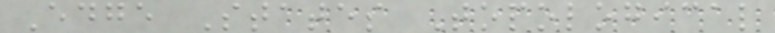Edge States Topological
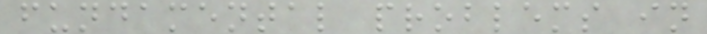fundamental problems in
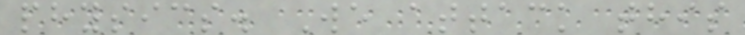physics. We attack this
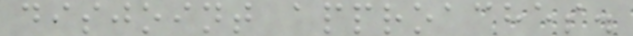disjoint approaches.
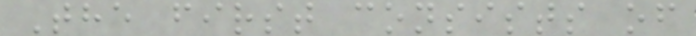The first consists of
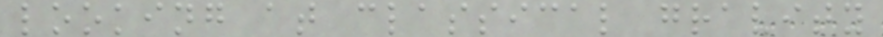looking at classical gravity
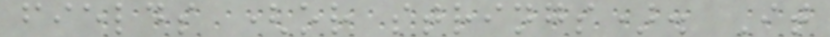fields (or strings). It
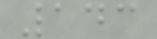143
